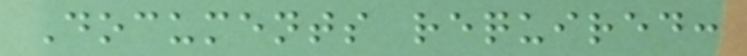Documents required:
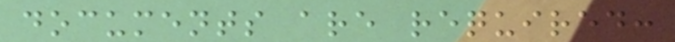documents are required:
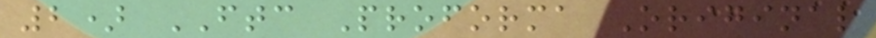2) FTC Proforma Original
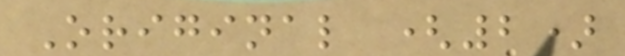Original (2)
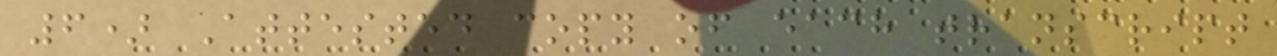6) Attested copy of each transcript
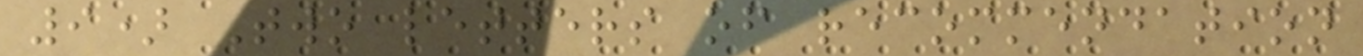9) Two letters of recommendation
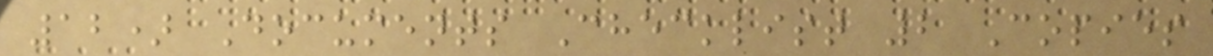12) Documents Checklist 2 Copies
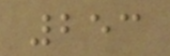253
